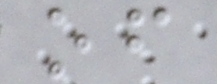of
